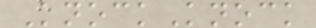KnockKnock
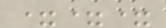===
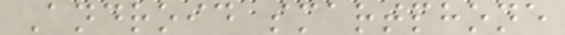Android smartphone
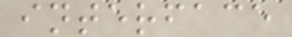interface
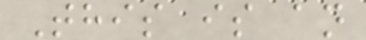This is an
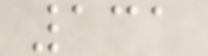131
